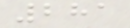281
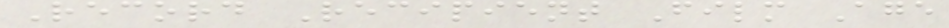Record Recipient Film Age
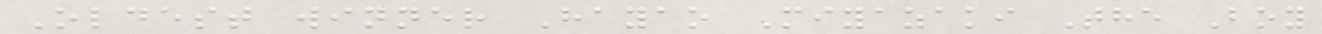Oldest winner Hayao Miyazaki The Boy
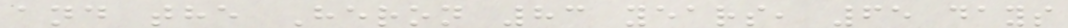and the Heron 83 years, 65 days
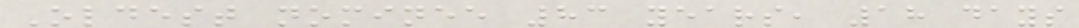Oldest nominee 83 years, 18 days
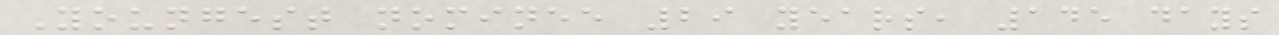Youngest nominee 29 years, 145 days
